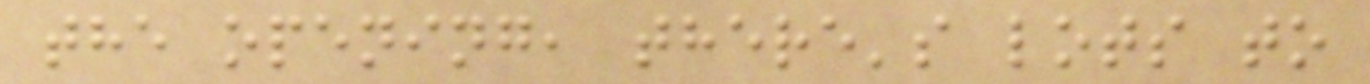the opening, there's lots to
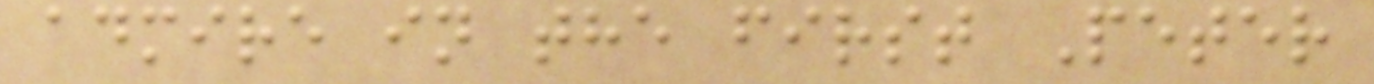admire in the first Peter
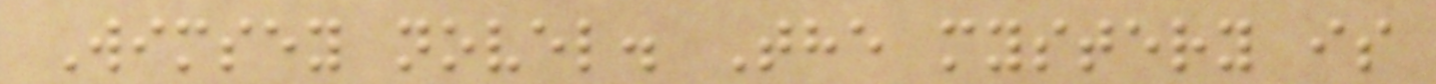Wimsey novel. The mystery is
